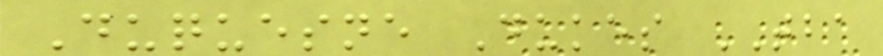Duquesne Dukes TBA
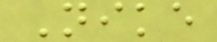Nike
